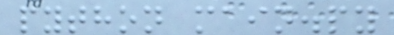python main.py
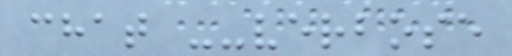chat --verbose
